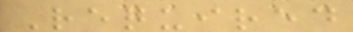Required
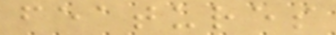features
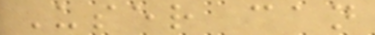User can
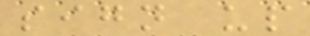sign up
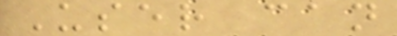User can
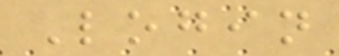Login
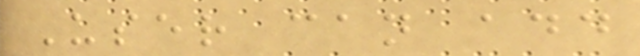User can add
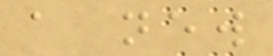a new
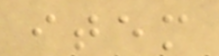item
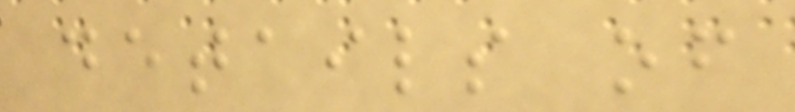details of
